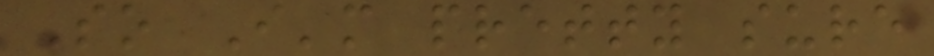So I'm pretty sure
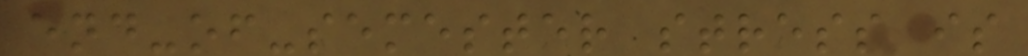end-of-semester stress is
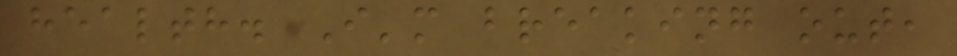health. I'm breaking out,
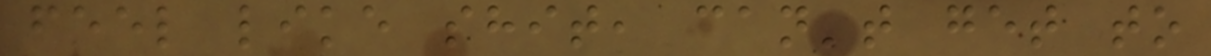feel like shit, can't get to
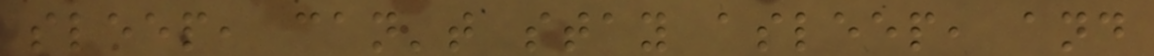sleep, can't stay asleep, and
